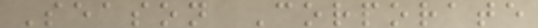Season Corporate
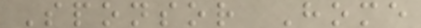Sponsor Home
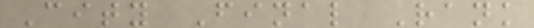City Final Rank
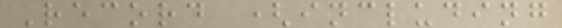Record (including
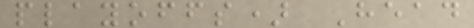playoffs) Head
